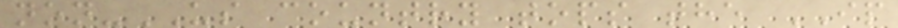non-US country tops the IP
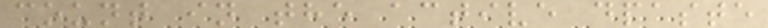count in the active dpaste
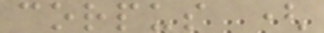corpus (
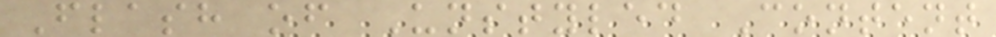Flash of Unstyled Content
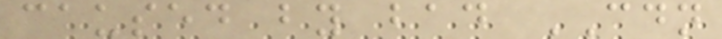caused by bad CDN
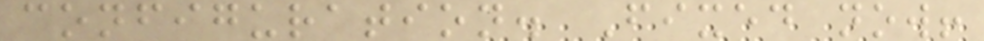configuration. Fixed now!
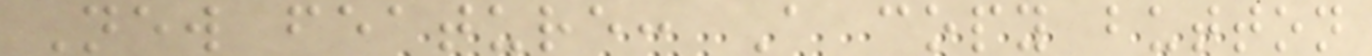New feature: A copy button
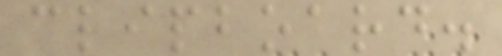clipboard.
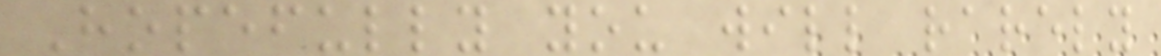Hopefully you will rarely
